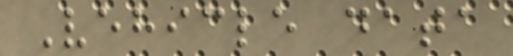Vehicle data
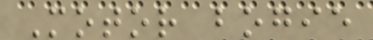Motor bogie
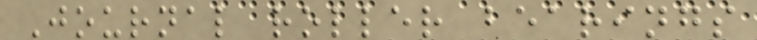Journal roller bearings
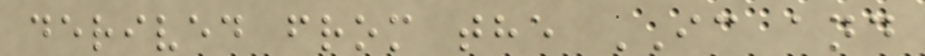derived from the IC and
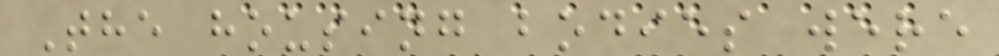The housing bodies were
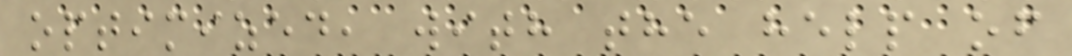optimized, with the help of
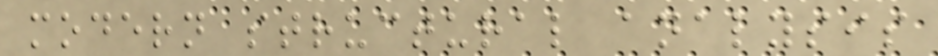modern structural analysis
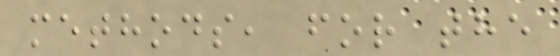methods, for the
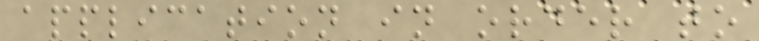application in order to
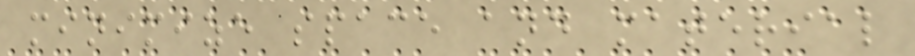minimize space and material
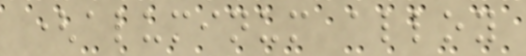(aluminum alloy
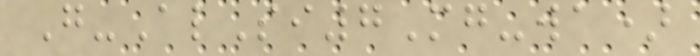G-AlSi7Mg-wa)
